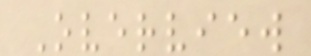Overview
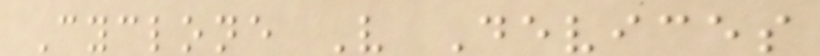Cyclone V Devices
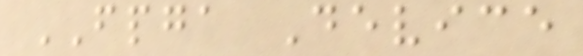FPGA Device
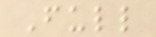Full
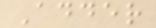Adder
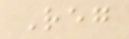Reg
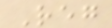Reg
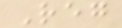Reg
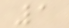1
